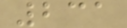231
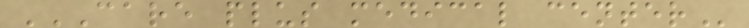CARE PLUS MEDICAL CENTER
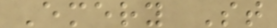Emery St
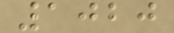1020
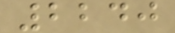2240
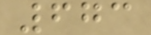673
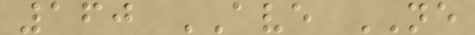160 AVE NE
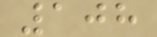108
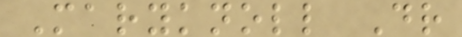Maryknoll Dr
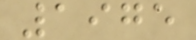1975
